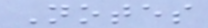Notes
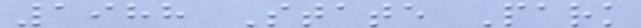1988 State Park
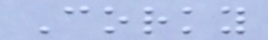Corky
